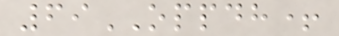69OPPDH+
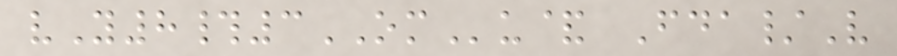vY8#3OMu& Fda/V
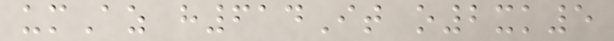umAz h614It o2xk5
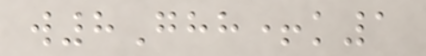w8Ghh+k1
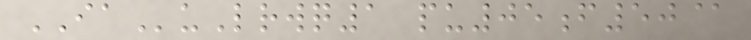IAuLrwq1 pu05f50@
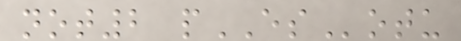not2 pESotu
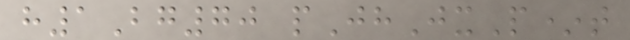h1Bg70 pJhJxP*t
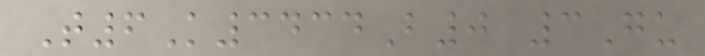T6K3434B0 3Gu
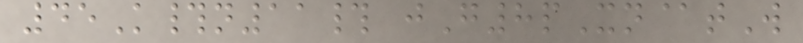45K#n11# jG8pXn@tW
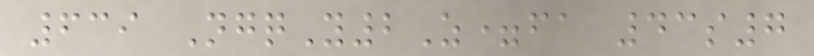639 NgqY2Z=fa 43s7
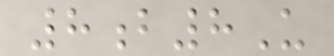8b8U
